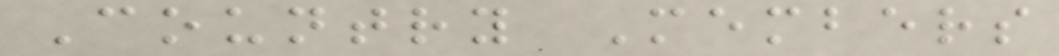Country Members
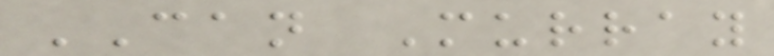CAN Murray
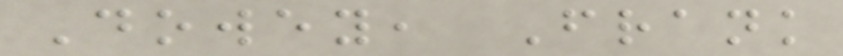Dowey, Frank
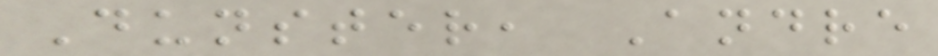Dunster, Andre
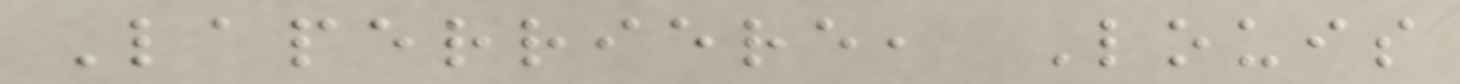Laperriere, Louis
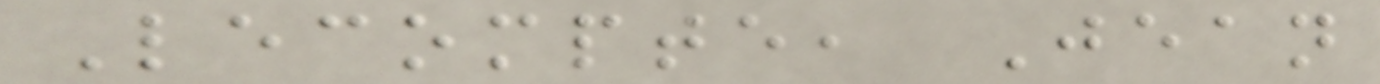Lecompte, Jean
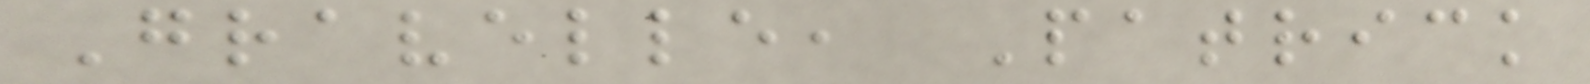Gravelle, Patrick
